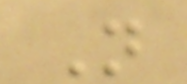N
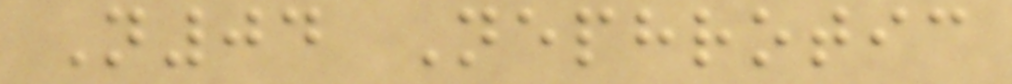N04 Nephrotic
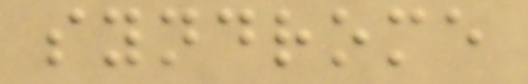syndrome
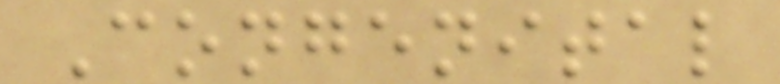Congenital
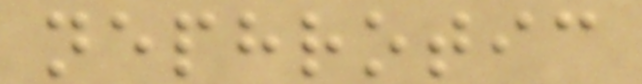nephrotic
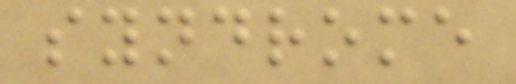syndrome
